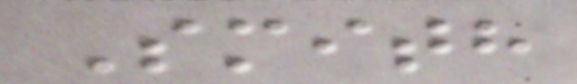Smith
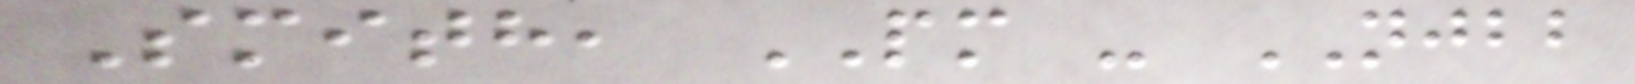Smith, PM - NJBB
